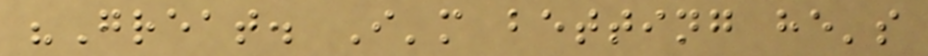"Great. I'm betting he's
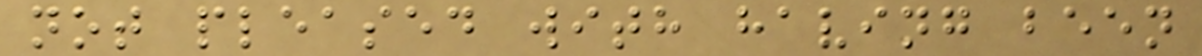not pleased with having been
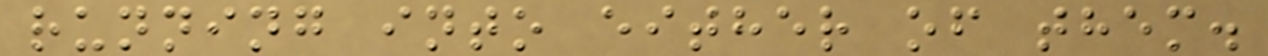running into either of them.
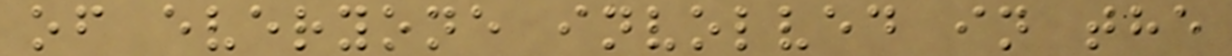of everyone involved in the
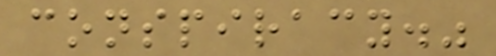conspiracy."
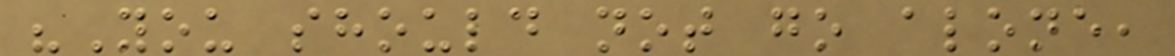"You should not go alone,
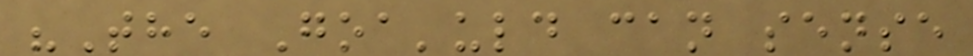"The Goa'uld can sense
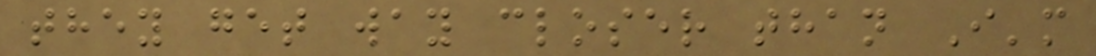they get way closer than I'm
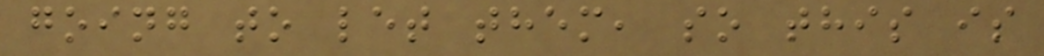going to let them, so this is
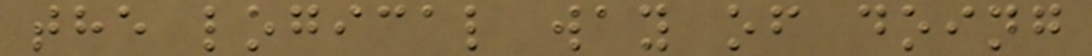the logical way of doing
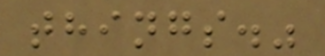things."
